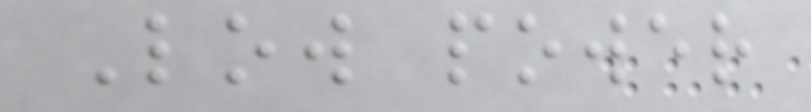Low power
